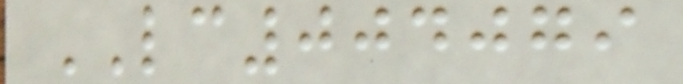LC004079
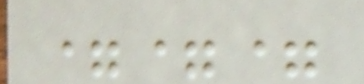===
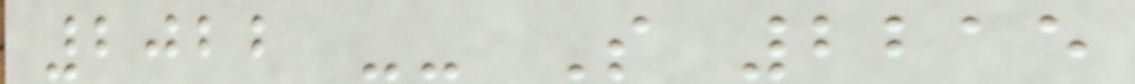2022 -- S 2215
